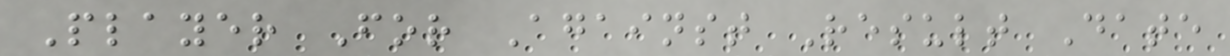Player For Against Result Date
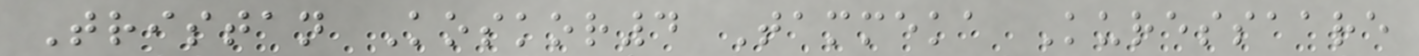Tristan Koskor4 Tammeka Kuressaare
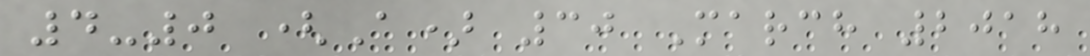4-0 (A) 30 March 2018
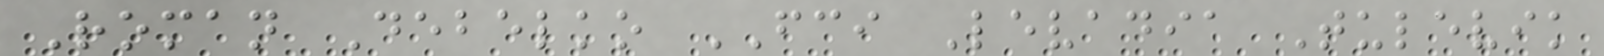Roman Debelko FCI Levadia Tulevik
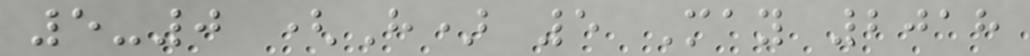5-0 (H) 5 May 2018
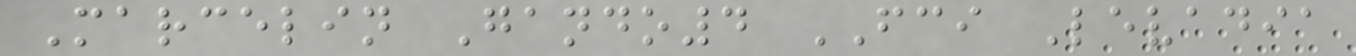Marcelin Gando4 FCI Levadia
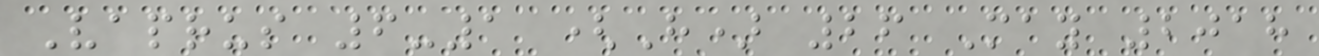Vaprus 6-1 (H) 26 May 2018
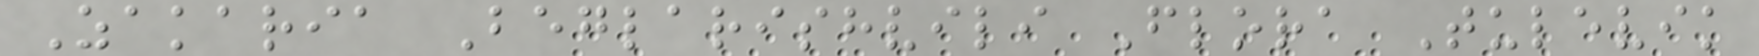Zakaria Beglarishvili Flora Tulevik
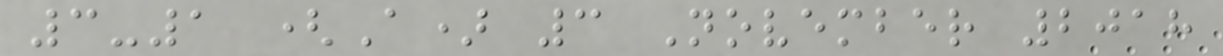3-1 (A) 3 November 2018
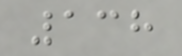138
